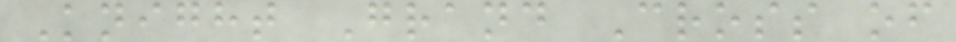Knight Grand Cross of
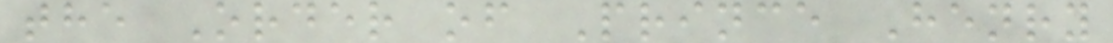the Order of Prince Henry
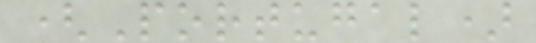(Portugal)
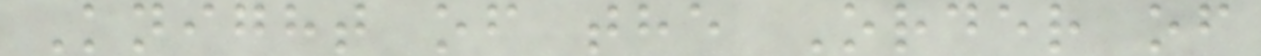Knight of the Order of
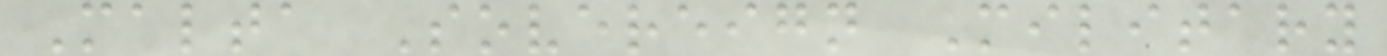Malta Sovereign Military
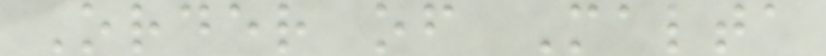Order of Malta
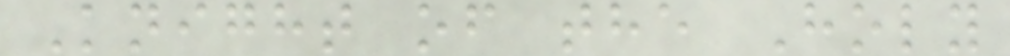Knight of the Holy
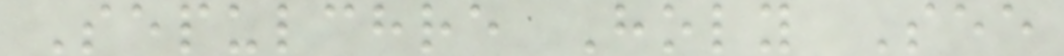Sepulchre Holy See
